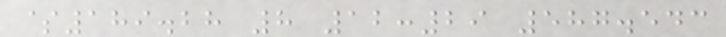$189.28 8 12:29 587.543
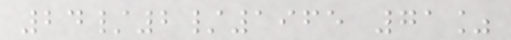24/2/1965 71%
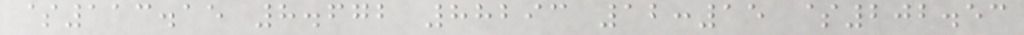$113.15 8.672 88293 12:15 $202.53
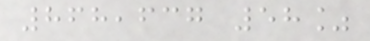868,637 58%
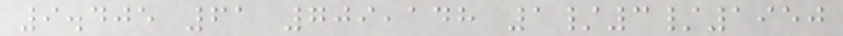9.405 61 709,148 1/3/1950
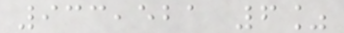933,521 6%
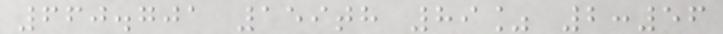660.701 159th 89% 2:56
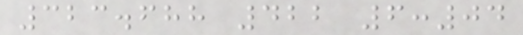323.688 422 6:04
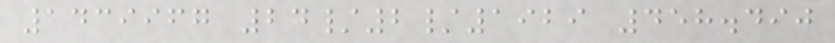1439967 24/2/1929 458.490
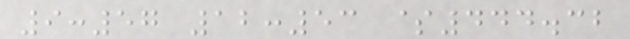9:57 12:53 $444.32
